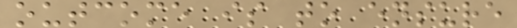outcome is to ensure
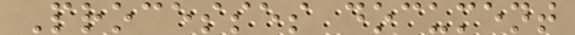Processes document
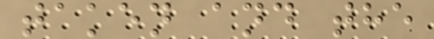taken and the
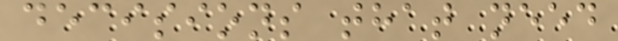decisions that need
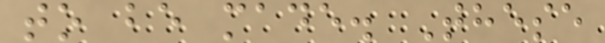to be made. These
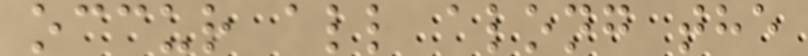occur all along the
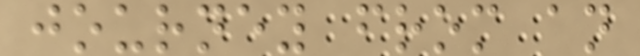journey from an
